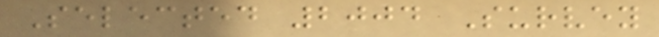Selected 2004 Survey
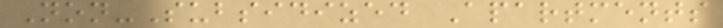Non-Subsidized Apartments
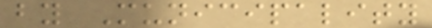by Municipality
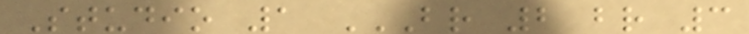Studio 1 BR 2 BR 3
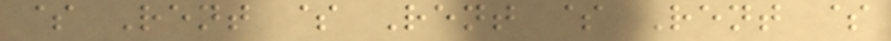$ Rent $ Rent $ Rent $
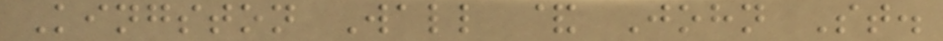Kingston Wall & John St.
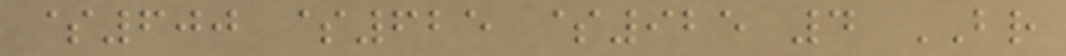$600 $625 $925 4 BR
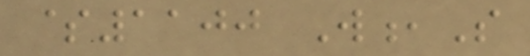$1100 W,S
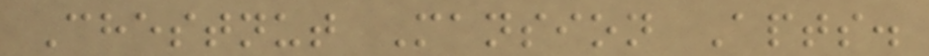Chestnut Mansion Apts.
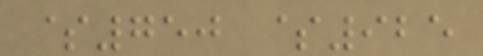$750 $925
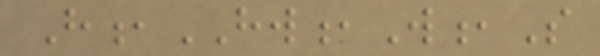H,HW,W,S
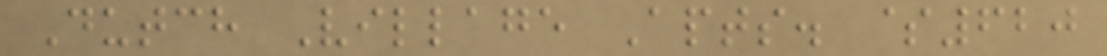Dutch Village Apts. $620
